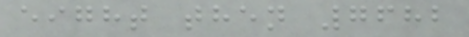eight then 7682
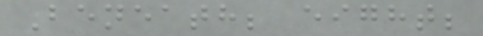Beneath; eight;
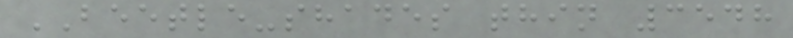BEETLE-shades thin 3548
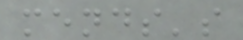mends's
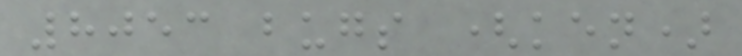8053 bugs (ken)
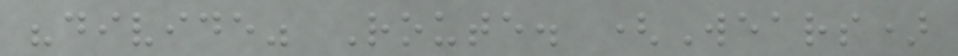"divide" Route. (Wears)
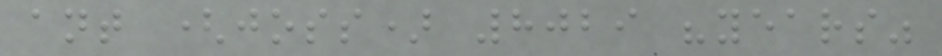ant (joss) 8029 "years"
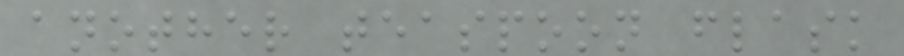another teaspoon flask
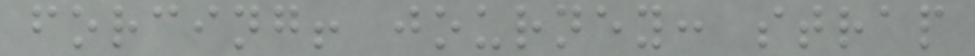forcing! journey: strap
